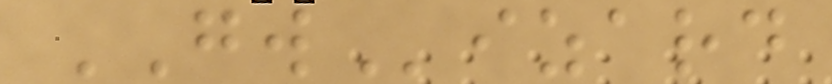GWizard
